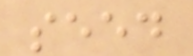seed
